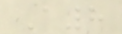A8
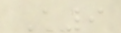A9
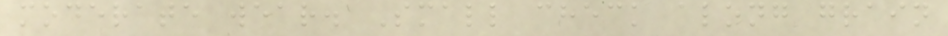moderate wear. Small check along grain
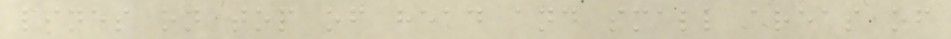lines on top of head and small areas of
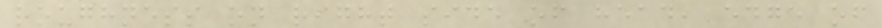roughness on right side of head, edge of
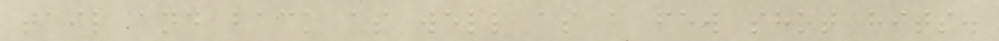tail and back as well as a few shot hits.
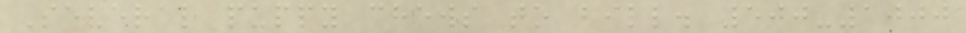Several puppy chews to bill. 500-1000
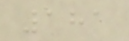181
